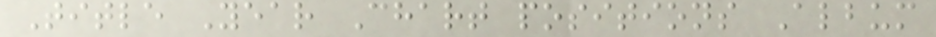Title Year Chart positions Album
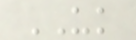UK
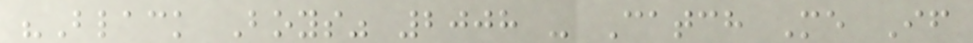"Black Boys" 2008 - Catch Me If
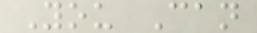You Can
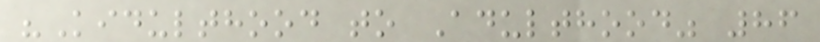"Kidulthood to Adulthood" 86
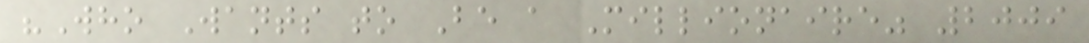"Who Wants to Be a Millionaire" 2009
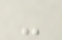-
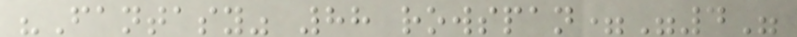"Fantasy" 88 rowspan="4"
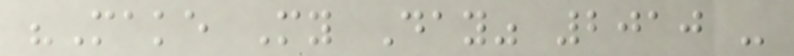"Make My Day" 2010 -
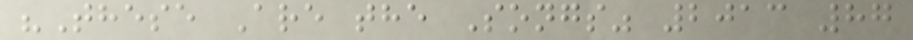"These Are the Songs" 2013 87
